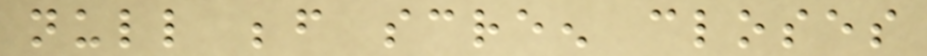null before screen closes
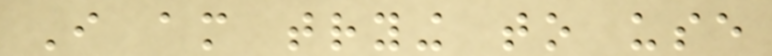I am trying to use
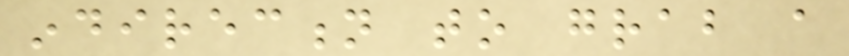indirection to grab a
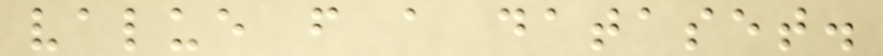value from a dataset.
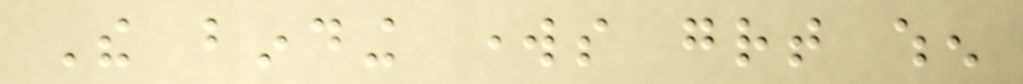The binding works great when
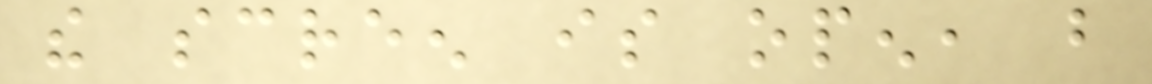the screen is open, but
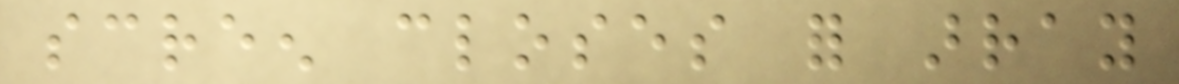screen closes for array
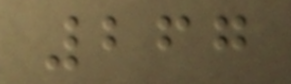267
